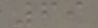69
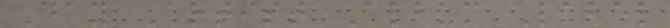Day Artist Album Label
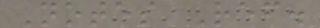Notes Ref.
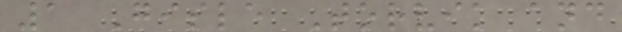1 Gisle Torvik and
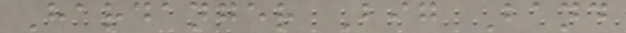Hardanger Big Band
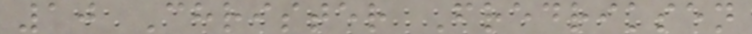10 Christer Fredriksen
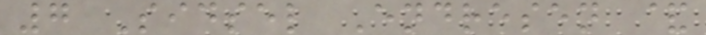7 Sidsel Endresen &
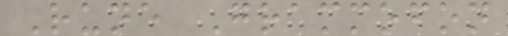Rune Grammofon
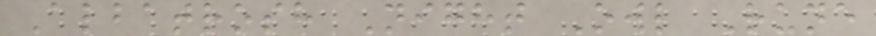Albatrosh Night Owl Rune
